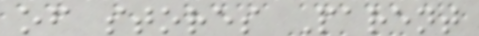of stores Parent
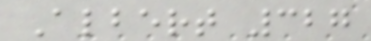Albert 327
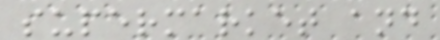supermarket and
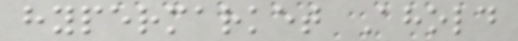hypermarket Ahold
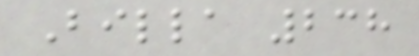Billa 238
